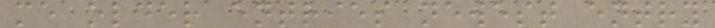me older entries newest entry
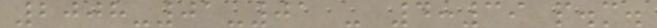2008-01-01 - 4:39 p.m.
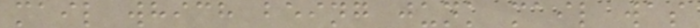mail which being junk mail was
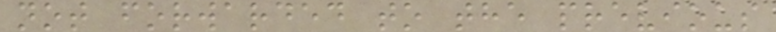not forwarded to the previous
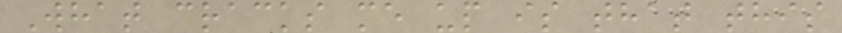What cracks me up is that this
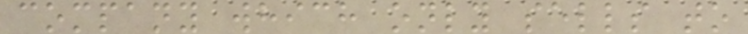company which only sells to
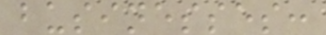businesses:
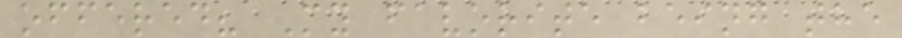offered? My favorite being the
